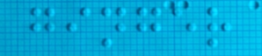ginger
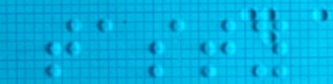tasty
